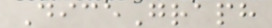DiceGraph
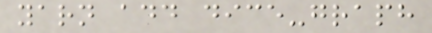yarn add dice-graph
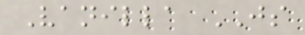Vanilla JS
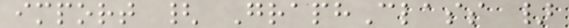import { GraphClass }
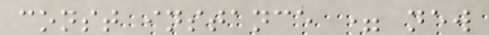const instance = new
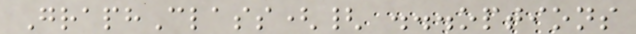GraphClass({ ...options
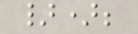});
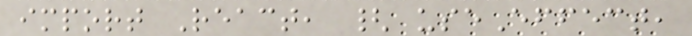import React, { useEffect,
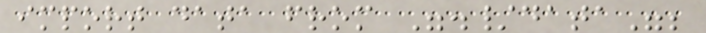import data from "./data";
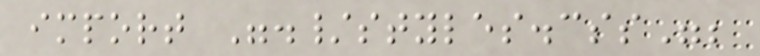import "./styles.css";
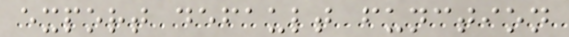export default function
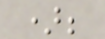);
